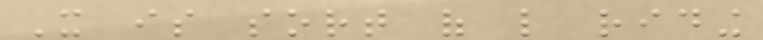It is sort of like riding
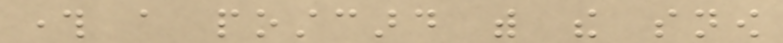through a postcard with the snow
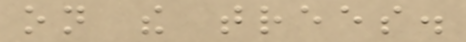on the trees.
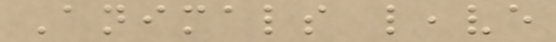Animals leave
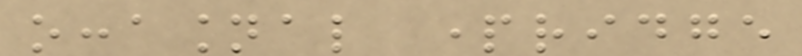occasional partridge
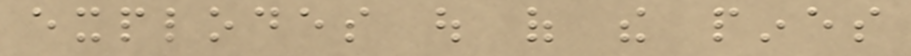explodes out of the pines
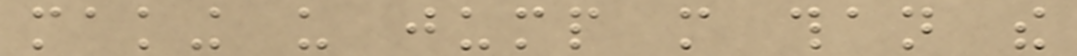making us jump more than the
